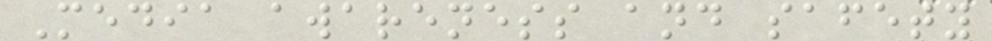Media awareness and safety
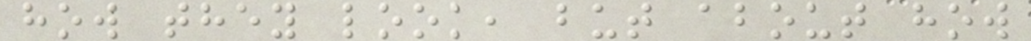how they look, but about how
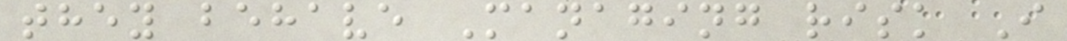they behave Managing risk I
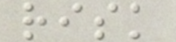risk
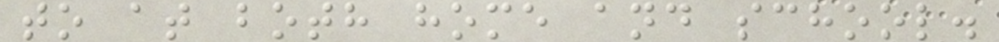to at both home and school.
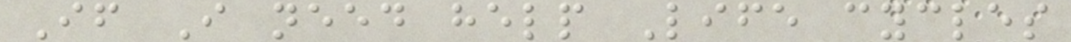If I need help Life cycles
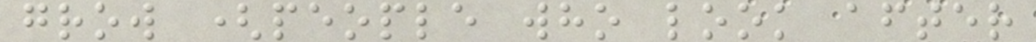grow (people who look after
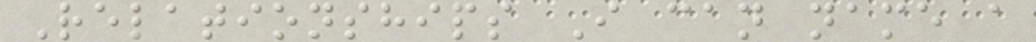Relationships I can name a
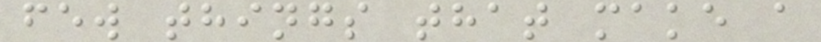few things that make a
